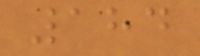184
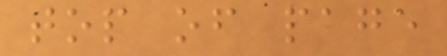top of page
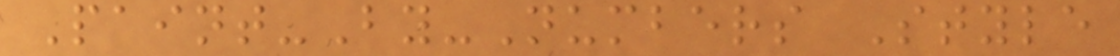Paint-By-Numbers Style
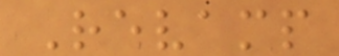Revamp
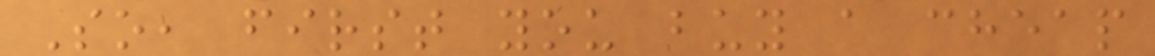So, first you buy a cheap
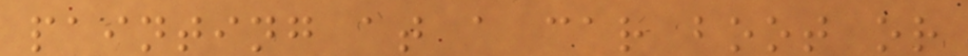painting at a car boot or
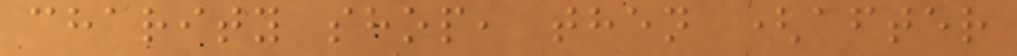charity shop, then (after
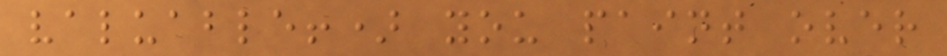valuable!) you paint over
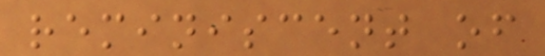reminiscent of
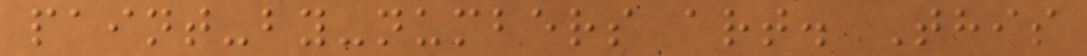paint-by-numbers art. This
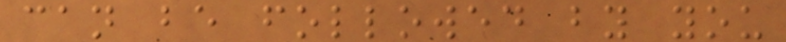can be followed by you
